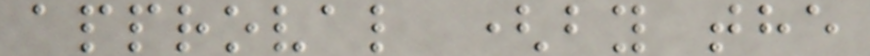approval (by the
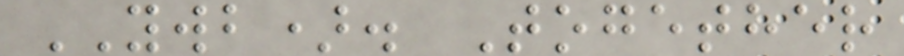YWB). Together
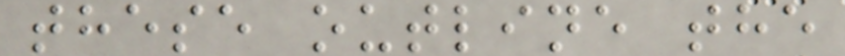these outline the
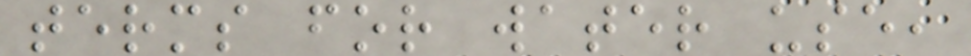terms for water use,
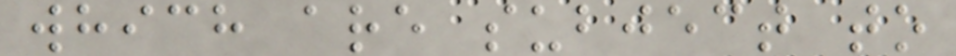which are subject to
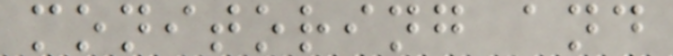monitoring and
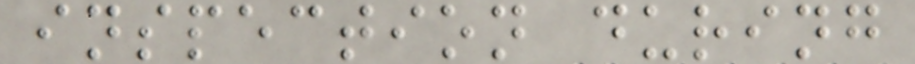inspection during
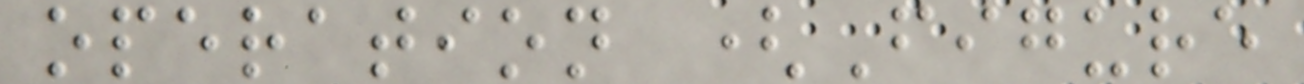operation (Figure
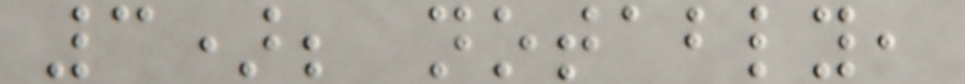3); notably,
